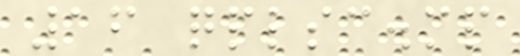16 qplsc.mp
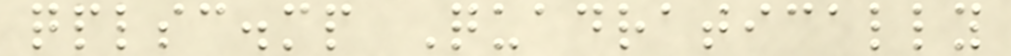qplsc.mp Quadratically
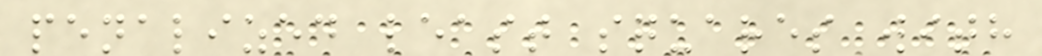penalized least squares with
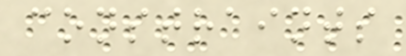constraints
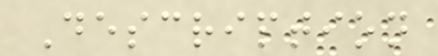Description
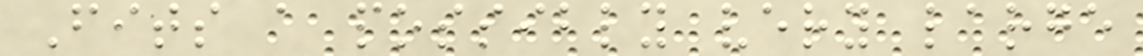Fits a possibly very large
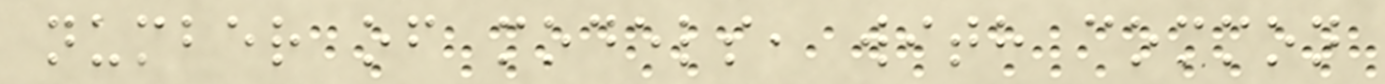number of models, with common
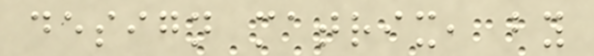design matrix, by
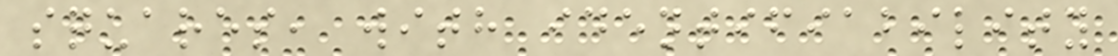squares, with identifiability
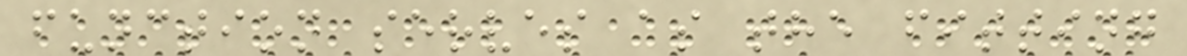function serves as the fitting
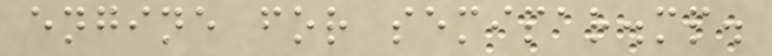engine for semipar.mp.
